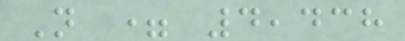N = 4,438
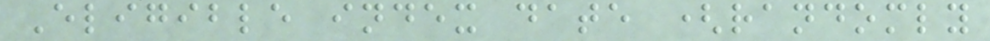Eligible index date (randomly
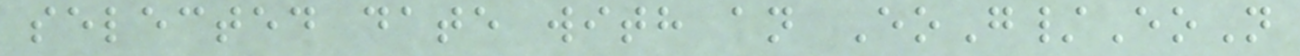selected date with an EoG/EoN
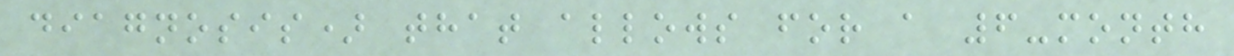diagnosis) that allows for a 6-month
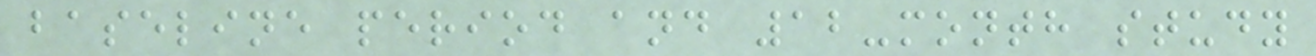baseline period and 12-month study
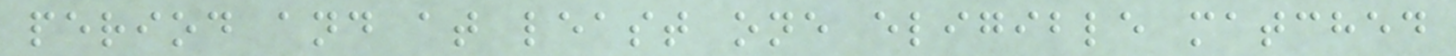period and at least one eligible matched
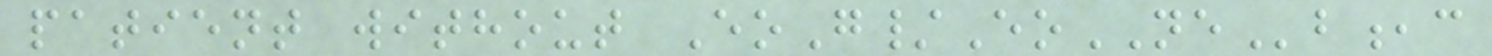patient without EoG/EoNEb,c
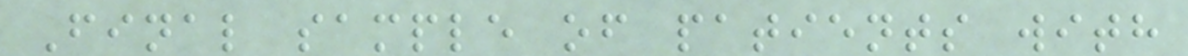Final sample of patients with
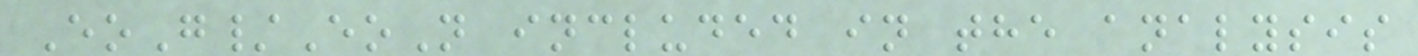EoG/EoN included in the analysis
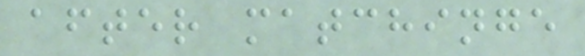after matchinge
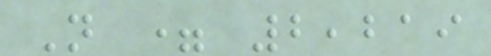N = 2,219
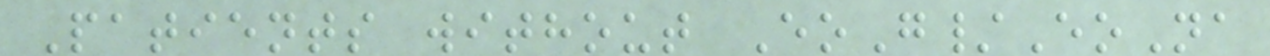Patients without EoG/EoNa
